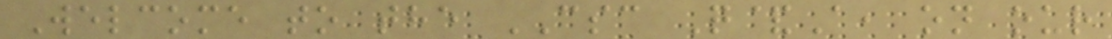Welcome to the CSC Q&A, on our
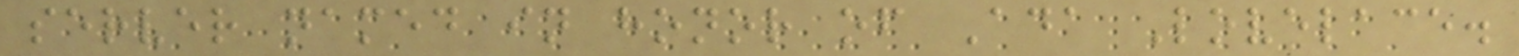server named in honor of Ada Lovelace.
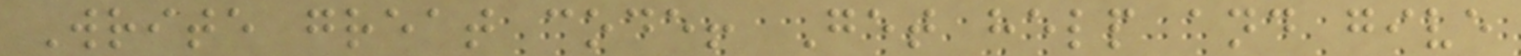Write great code! Get help and give
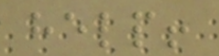help!
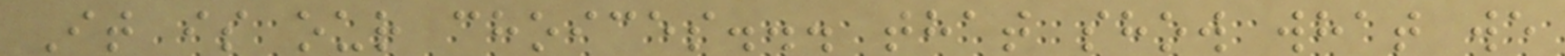It is our choices... that show what we
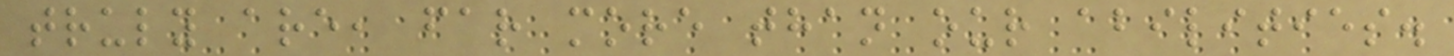truly are, far more than our abilities.
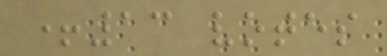+13 votes
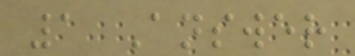1 Answer
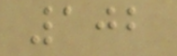102
